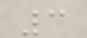3
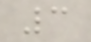3
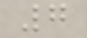7
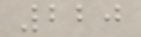220
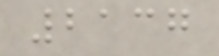2137
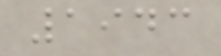1943
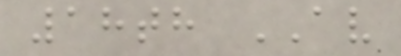18th AV
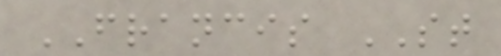FRANCIS ST
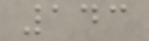143
